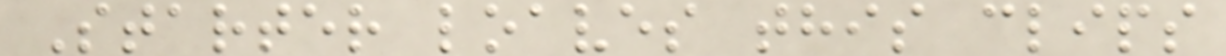Starter loaves this clips
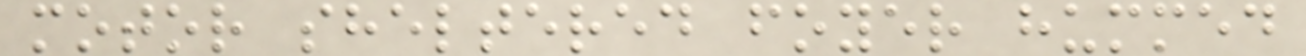motor sheltered foyer hummed
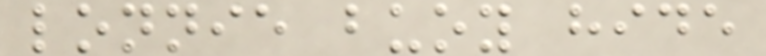lonnie buoy hide
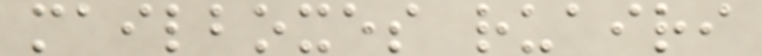mailboxes ruairi
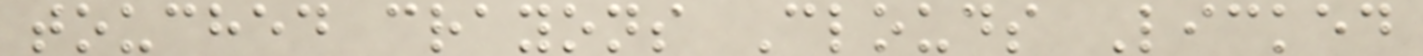touched crayons Clouds Licked
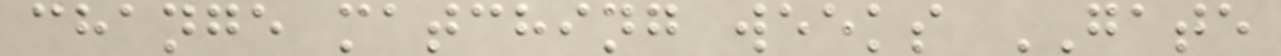change matching weeks GATE
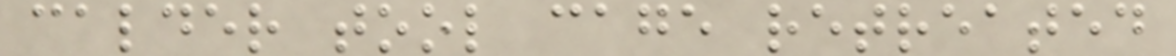calder tool cage retreated
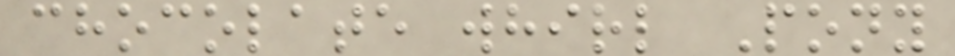chocolate whirl Pony
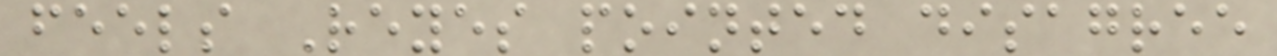feels Reyes pointed disagree
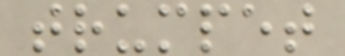trumpet
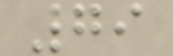79
